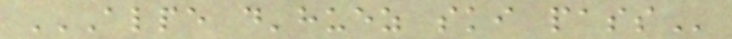ALPE D'HUEZ SKI PASS
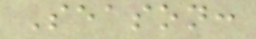Season:
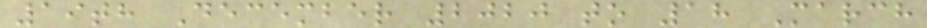19th December 2020 to 18 March
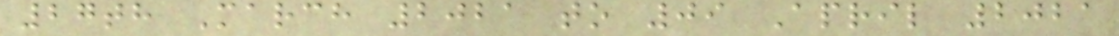27th March 2021 to 09 April 2021
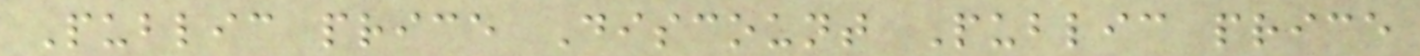Public price Discount Public price
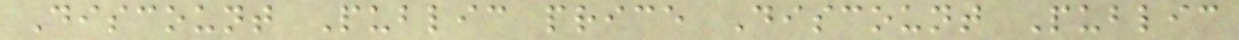Discount Public price Discount Public
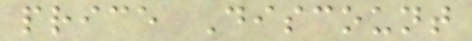price Discount
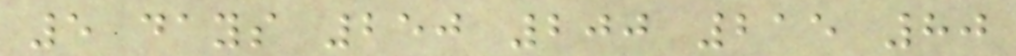5 days 250 200 215 80
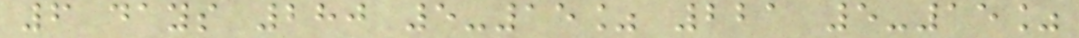6 days 280 5-15% 221 5-15%
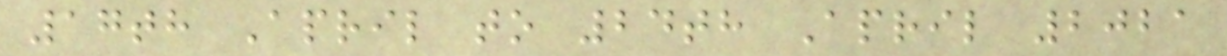17th April to 24th April 2021
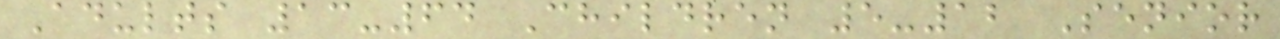Adults 13-64 Children 5-12 Senior
